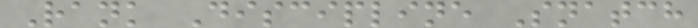Rank Discipline Snatch
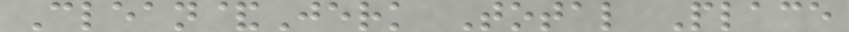Clean&Jerk Total Place
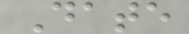Date
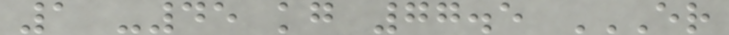1 -45 kg 77.5 ER
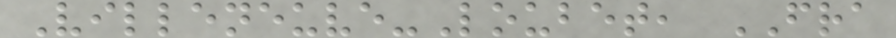Villeneuve-Loubet, FRA
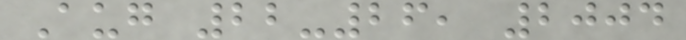Aug 22-26, 2004
